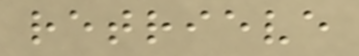retrieve
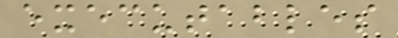executables
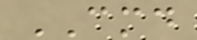CMD
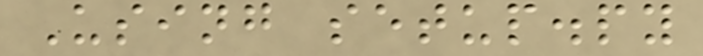Using setup.py
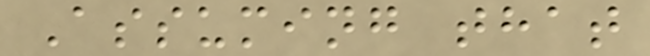Assuming that
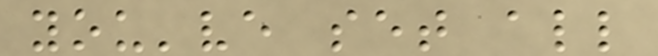you've set all
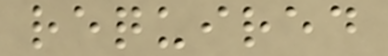required
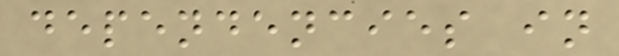dependencies in
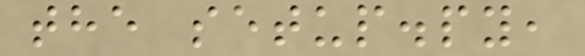the setup.py,
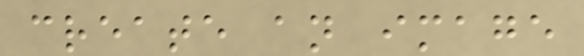create an image
